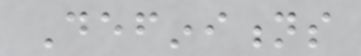Definitions
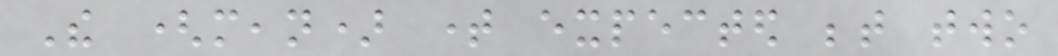The (mean) time expected between two
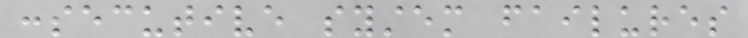consecutive system failures
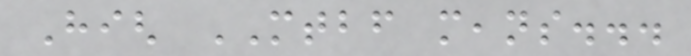High MTBF means...
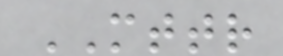MTTR
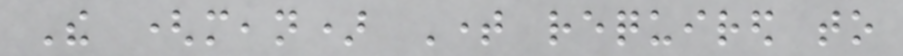The (mean) Time required to
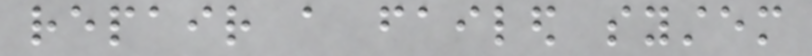repair a failed system
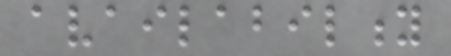availability
